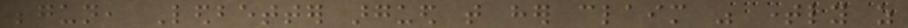begun, Ledbetter argued that her claim was timely as
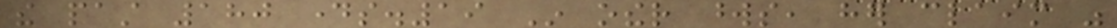the past 180 days.19 In other words, her claim was
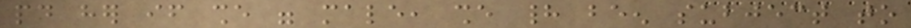paid her if she were male, she had been subject to
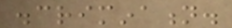discrimination.
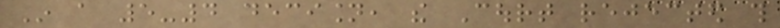In a 5-4 decision, the Court rejected this
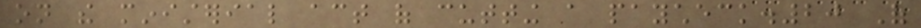on the ministerial act of cutting a paycheck.20 Of
